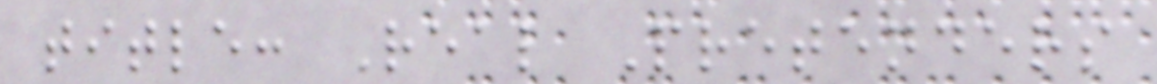title: Real Pretenders
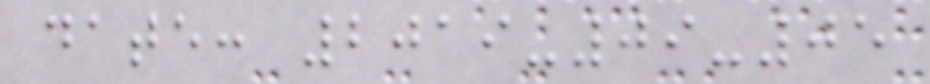date: 2019-09-05
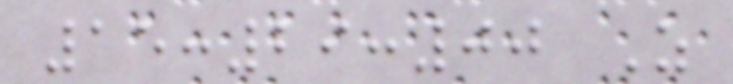15:29:00 Z
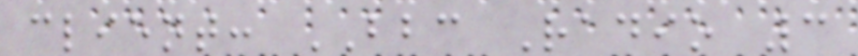client: BBC Radio 3
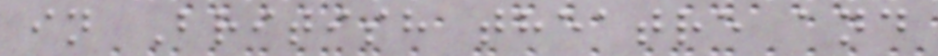in British theatre and
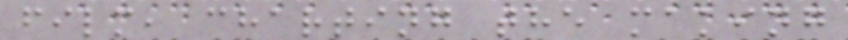film, charting the making
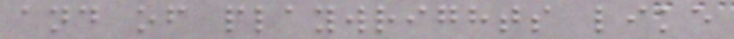and of playwrights like
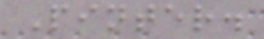Pinter.
